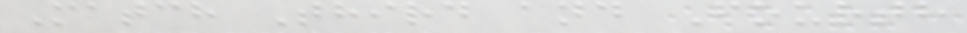Match Third and Fourth
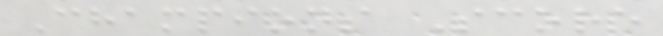Champions Score
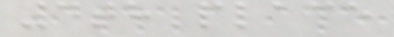4th place
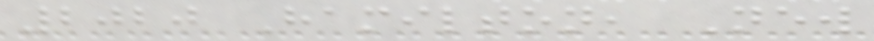2020 Hamilton, New
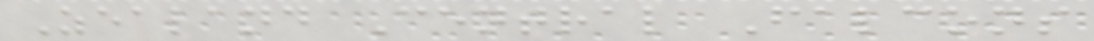Zealand Central Falcons
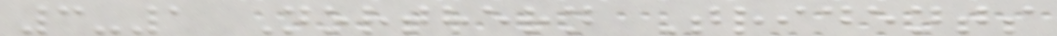3-1 Northern Tridents
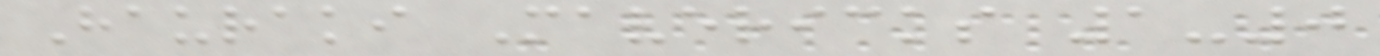Hauraki Mavericks 1-0
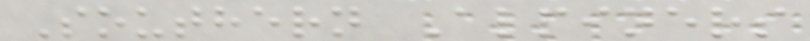Southern Alpiners
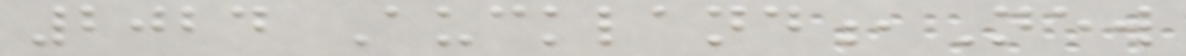2024 Auckland,New
